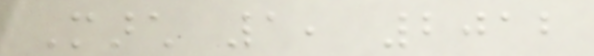March 1, 2012
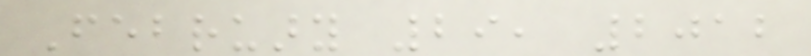February 29, 2012
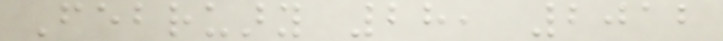February 28, 2012
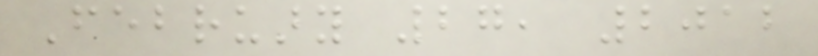February 27, 2012
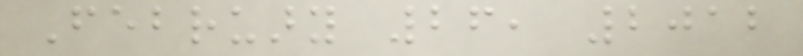February 26, 2012
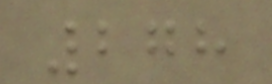278
